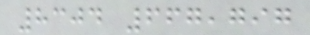8304 667,797
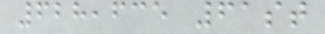628,635 61st
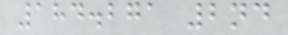184.271 2nd
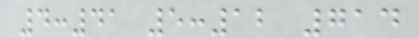4:41 5:12 714
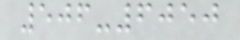506-6050
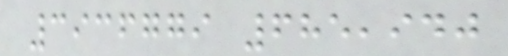3936779 685,940
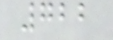722
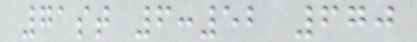71st 6:52 670
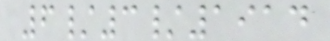6/3/1914
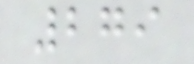279
